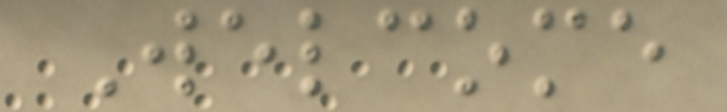Welcome
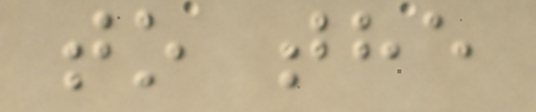to the
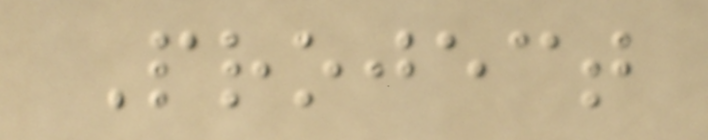Project
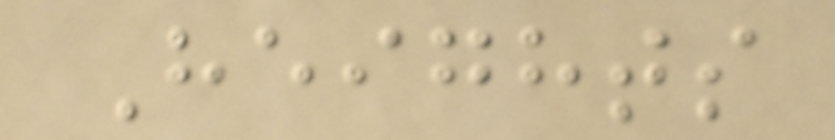Heights
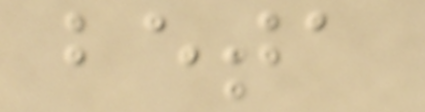beta
